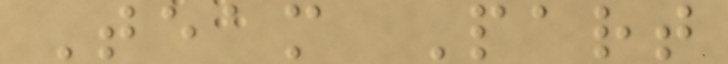Team Part
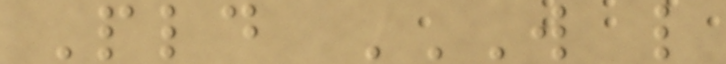Pld W L
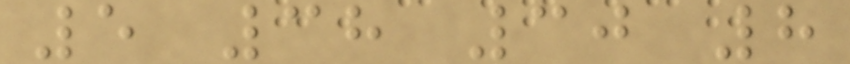5 38 30 8
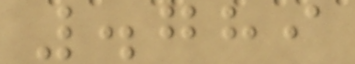.789
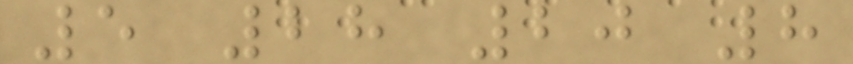5 28 20 8
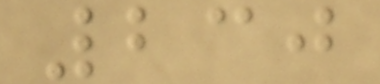230
